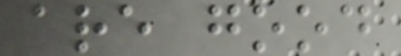are good
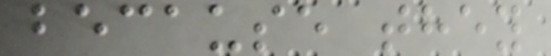because they
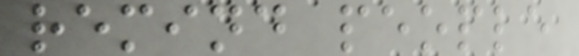remind people
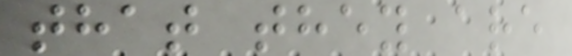that they are
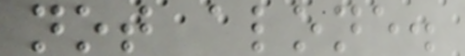not alone.
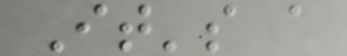It's a
